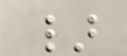}
